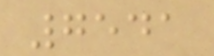7541
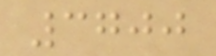3700
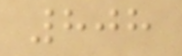808
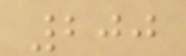200
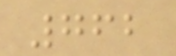762
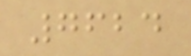7624
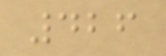426
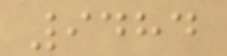9484
